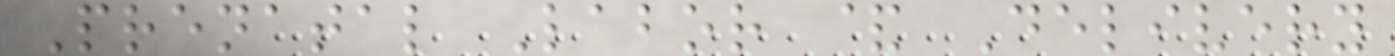Prenatal Labor & Delivery
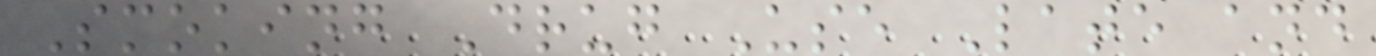Smoking Drug Use Late and
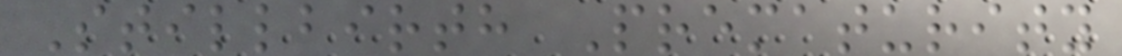Stillbirth Prematurity
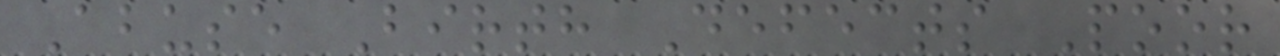Abuse Birth Defects Poor
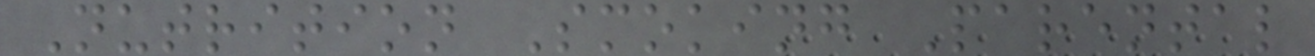Nutrition Smoking Parental
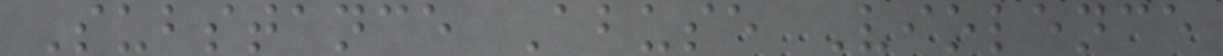Substance Abuse Violence
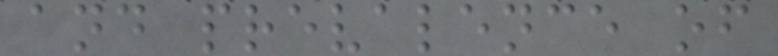and prevalence of
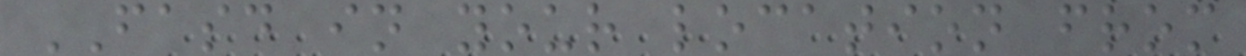FASD in your location from
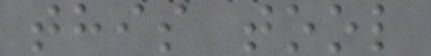this tool
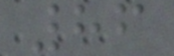86
